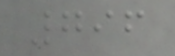796
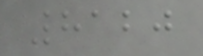8120
